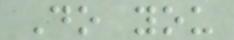Do you
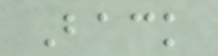Back
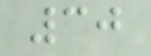30
